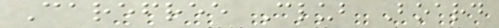Carefree Club Board
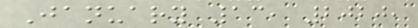January 13, 2020,
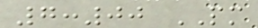7:00 PM
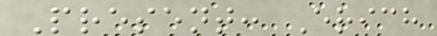Present: Erich
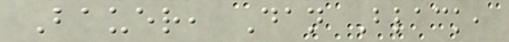Bauer, Dan Black,
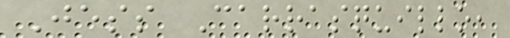Jess Carrasquillo,
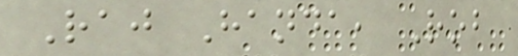Raj Handa, Rob
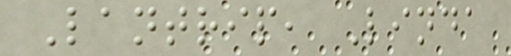Lantrip, Linda
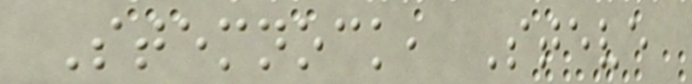Stemnock, Steve
